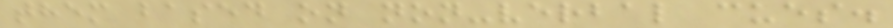them based on non-verbal cues.
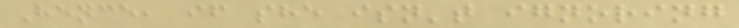Hence, if she isn't ignoring
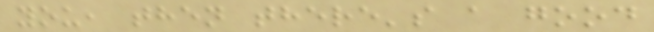you, then there's a good
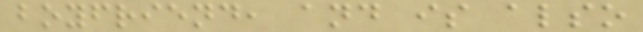boyfriend, and is also
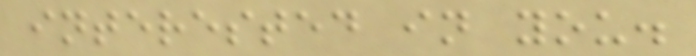interested in you.
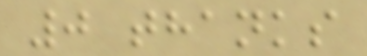0 thanks
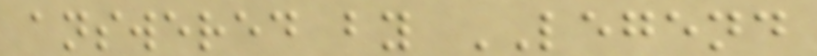answered by LEGEND
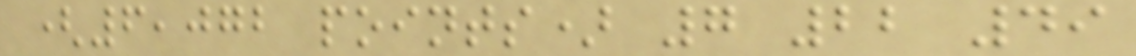(6,072 points) 7 22 49
